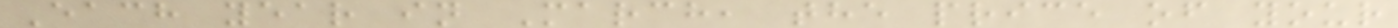Each year in March, the price of your
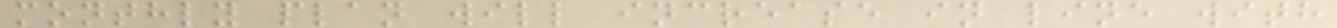monthly plan will increase in line with
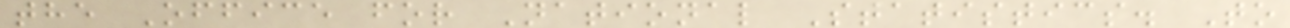the Office for National Statistics. To
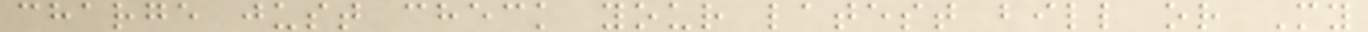charge just check your latest bill or My
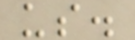us.
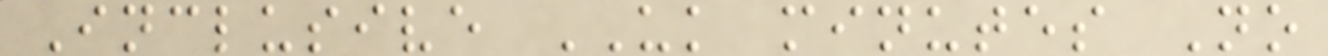Inclusive UK minutes No
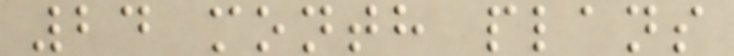24 month plans
